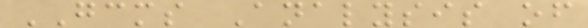GCMS Analysis of
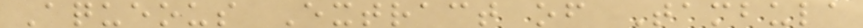Aqueous Extract of Tambula
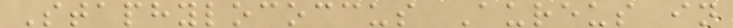Staphylococcus Aureus in
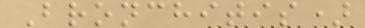Bronchitis)
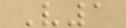V1
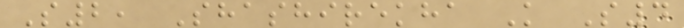S2, Shashirekha K S4
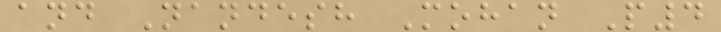and Nandesh Mohan P4
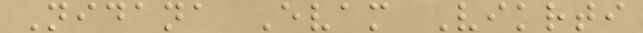Nidana Evam Vikrti
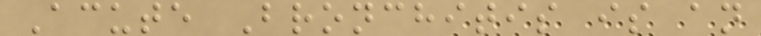Acute Bronchitis is an
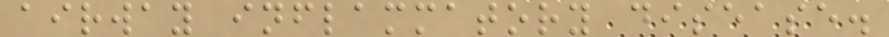airway inflammatory disease.
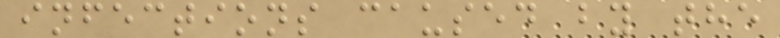infections caused by the
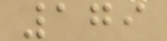179
